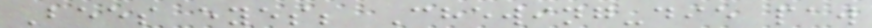Bees eyes; Chewing-die paw
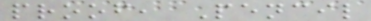proof, Pencil
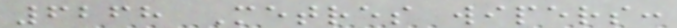6268 Metres wipers:
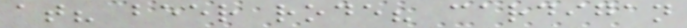at? beer rode? cardigan
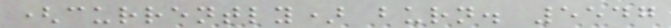(currently) burn. 5547
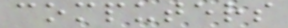computers
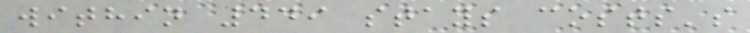within 449 stays costs's
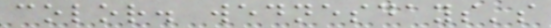color. wednesdays's
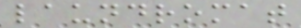laundromat
